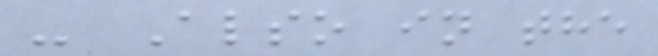- Also in the
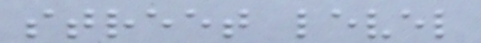street level
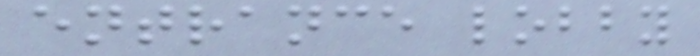entrance lobby
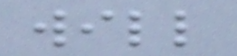will
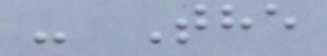- The
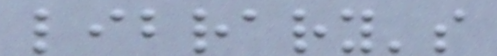library's
